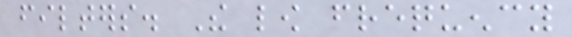filters. The low frequency
